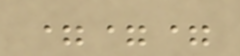===
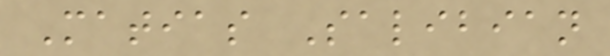Matias Salibian
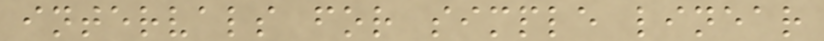intervals for simple linear
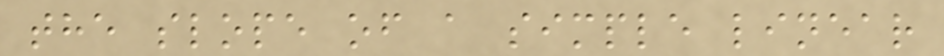the slope of a simple linear
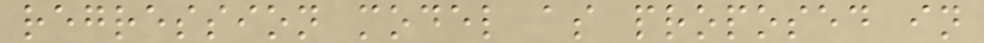regression model as proposed in
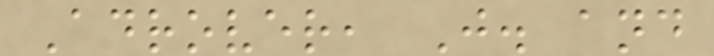Adrover, J. and
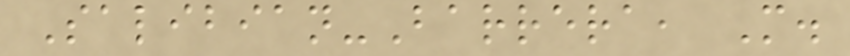Salibian-Barrera, M.
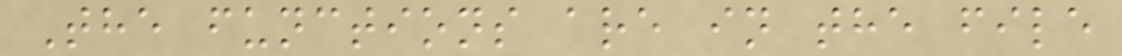The functions are in the file
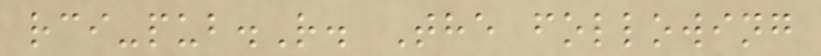rci-pub.R. The following
